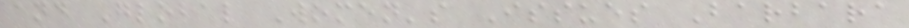and Global Women's Issues Barbara
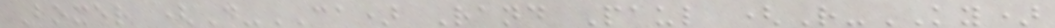Boxer (D-CA) Rand Paul (R-KY)
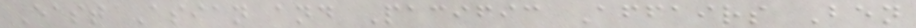East Asian and Pacific Affairs Ben
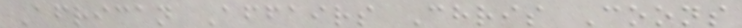African Affairs Chris Coons
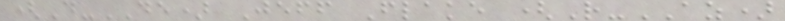(D-DE) Jeff Flake (R-AZ)
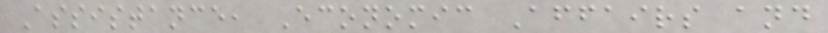Assistance, Economic Affairs and
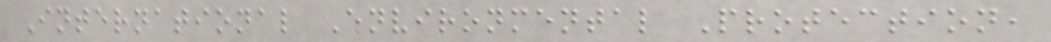International Environmental Protection,
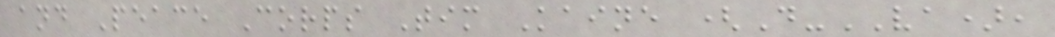and Peace Corps Tim Kaine (D-VA),
